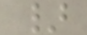}
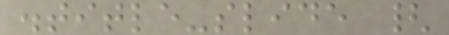.title-slide {
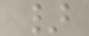}
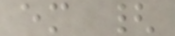em {
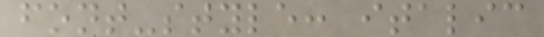font-style: italic
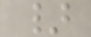}
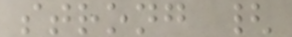strong {
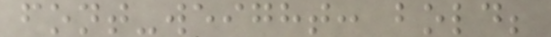font-weight: bold;
